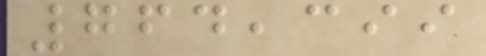764,399
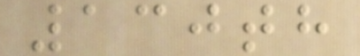130th
